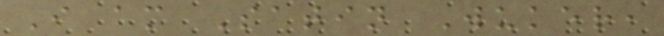I am Satin Wuker,
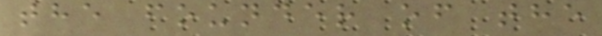the founder of the
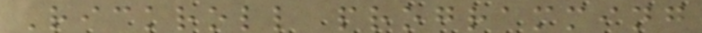Rickroll programming
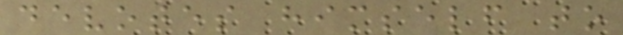devotes himself to
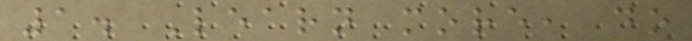1. Learn more, do
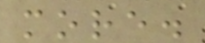more.
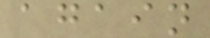again
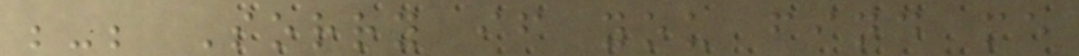;-; Sorry if you find me
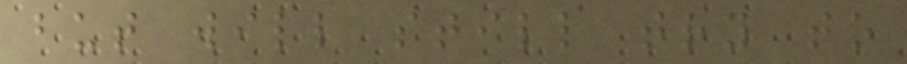but will still try to
